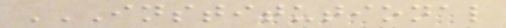INSTITUTIONAL
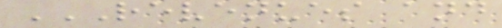REVENUES AND
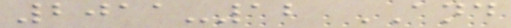2011-12 AND
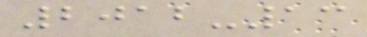2012-13
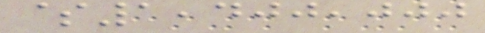$1,400,000
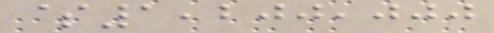$1,200,000
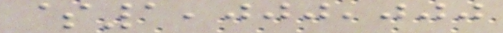$1,000,000
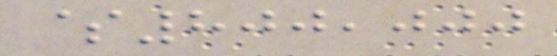$800,000
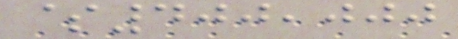$400,000
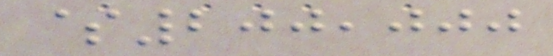$200,000
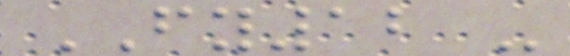FY12 -
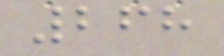268
